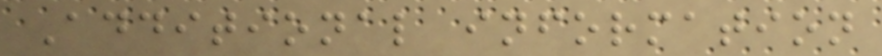Additional information
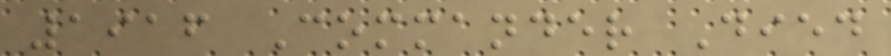1916 Commander Died
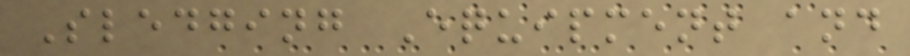Sledging Equipment and
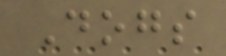Dogs
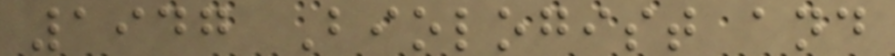1947 Biologist and
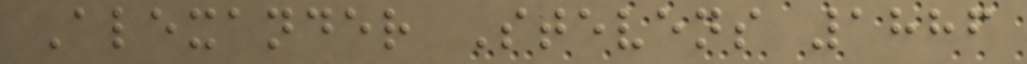Alexander Stevens 1886
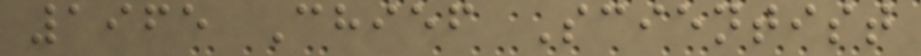1965 Chief Scientist
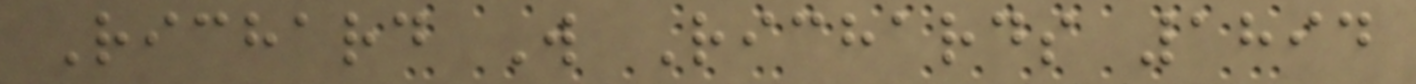Richard W Richards 1894
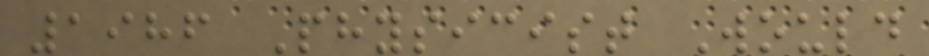1986 Physicist Would
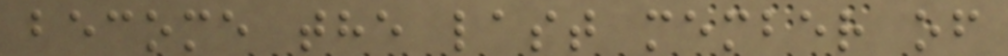become the last member of
